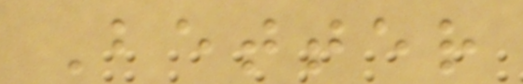Better
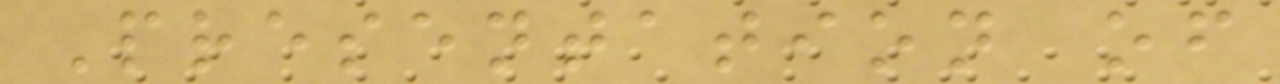Presentation of
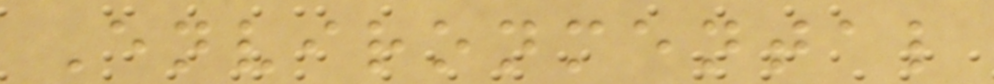Environmental
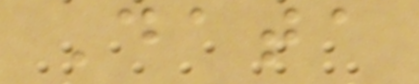Data
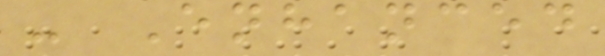- Enhanced
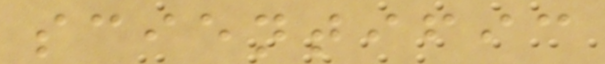scientific
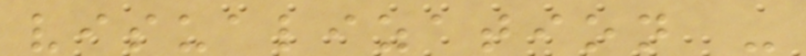visualization -
